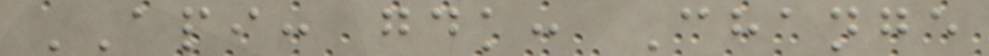API: gdk: Change
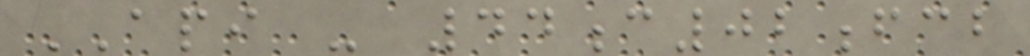API - 44c02fcb
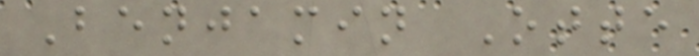Benjamin Otte
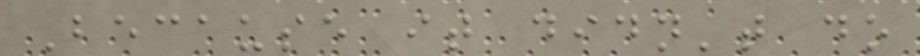Because it didn't do
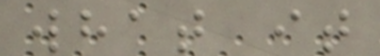what it
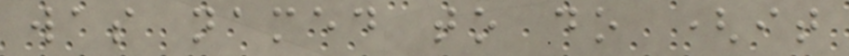was named to do (it
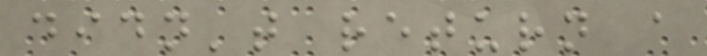didn't return a
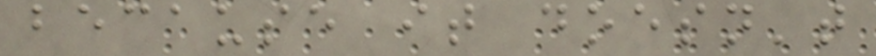because it doesn't
